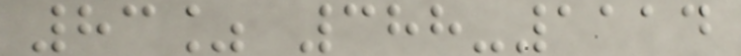83% 388-1114
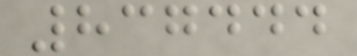837444
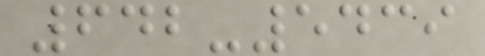642-5439
